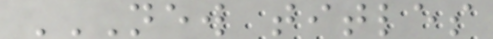NEW TITLES
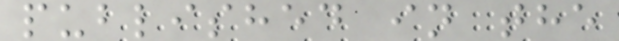published in the
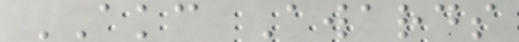AKC Awards
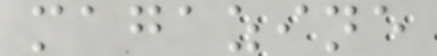magazine
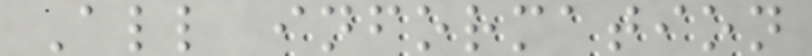All information
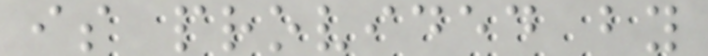is provided by
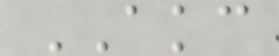AKC
